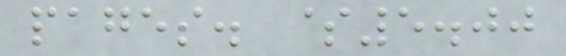pages. $5.00
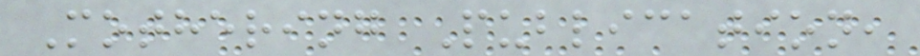Mothering Publication,
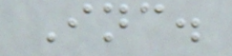Inc.
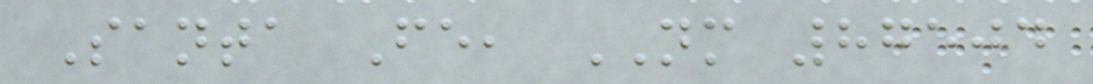Santa Fe, NM 87504
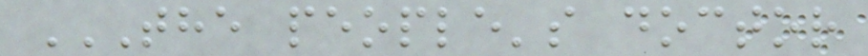THE PEOPLE'S DOCTOR
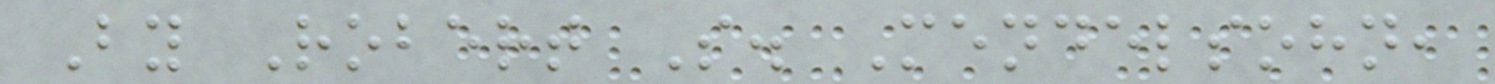By Robert S. Mendelsohn,
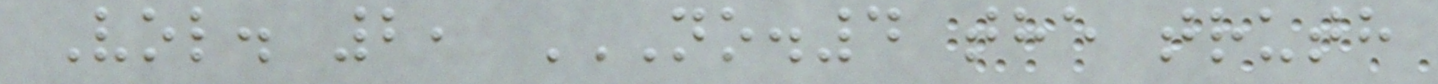Vol. 2, NO.4 THE TRUTH
